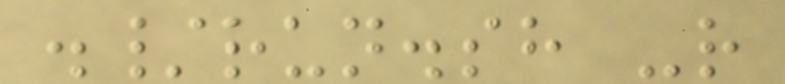./run.sh -r
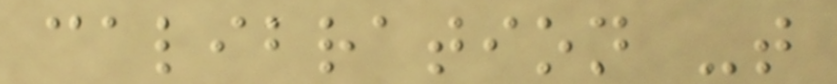calibration -t
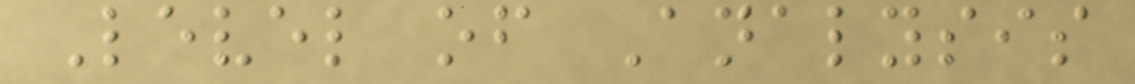Level of Analysis
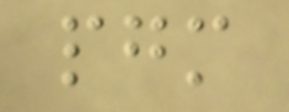pgm
